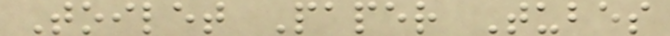Toilet Paper Tubes
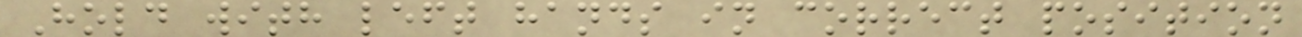Hold with left hands in correct position
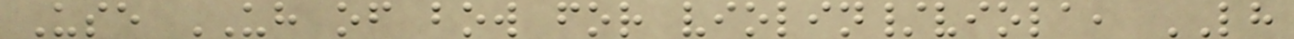Use UH of bow for violin/viola, LH
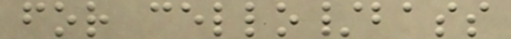for cello/bass
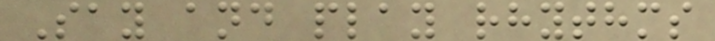Say and play rhythms
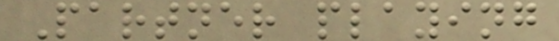Partner playing
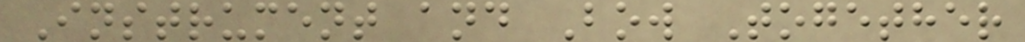Instrument and Bow Together
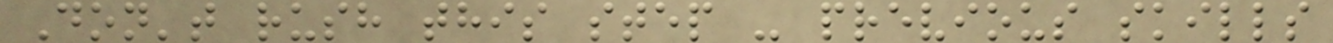Don't rush this step - previous skills
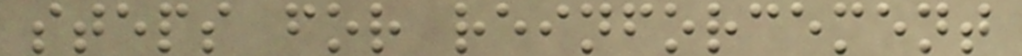steps for reinforcement
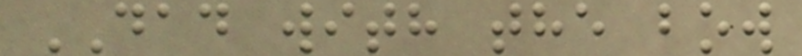DAD with the bow
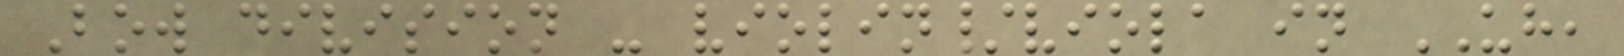Bow division - violin/viola in UH,
